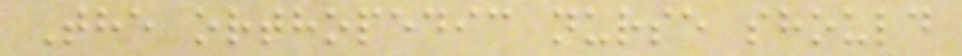The orthopedic nurse should
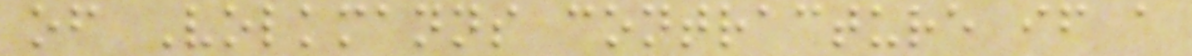of Volkmanns contracture if a
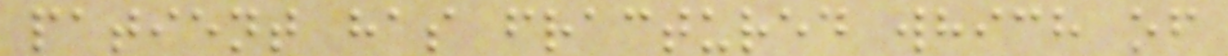patient has fractured which of
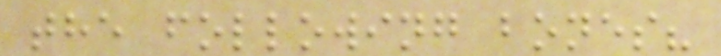the following bones?
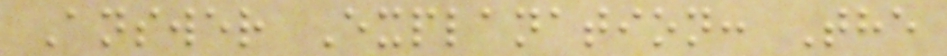Answer Explanation: The
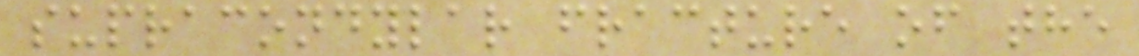supracondylar fracture of the
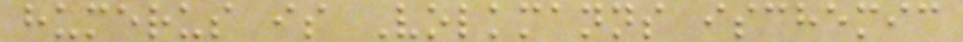humerus is Volkmanns ischemic
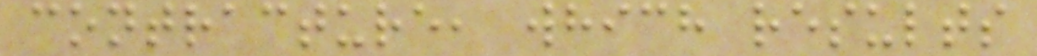contracture, which results
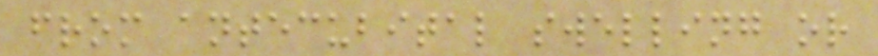from antecubital swelling or
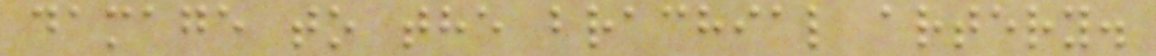damage to the brachial artery.
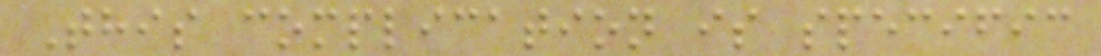This complication is specific
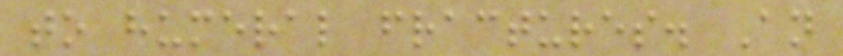to humeral fractures. An
